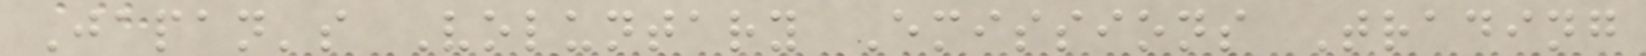Japan's Voluntary Emissions Trading
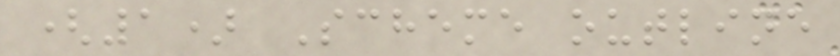(1) Scheme outline
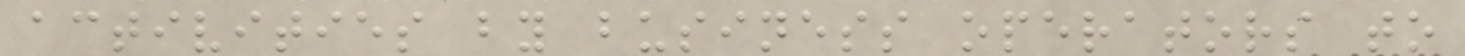activities by business operators to
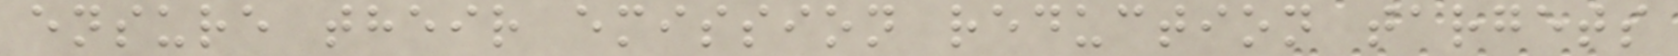ensure their emission reduction targets
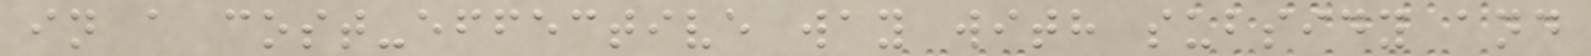in a cost-effective way with subsidy and
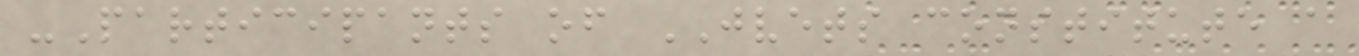-Participants of JVETS constitute a
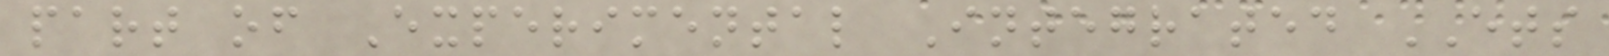part of Experimental Integrated ETS
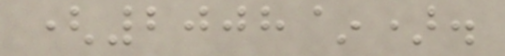(2008~).
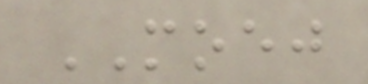MOEJ
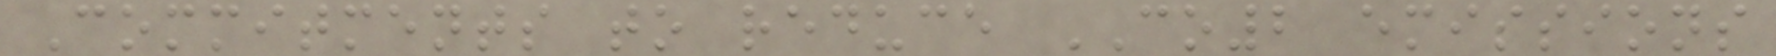Commitments to reduce CO2 emissions
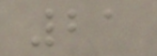21
